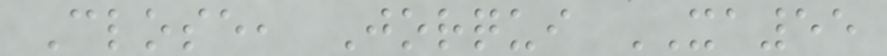Close, Jorqui XA55
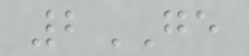2GE
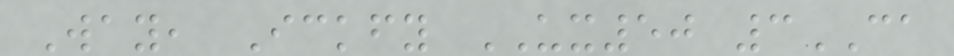Way, Ickfy UX50 3CA
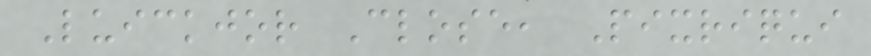Luickjor Close, Pixriqui
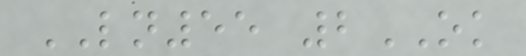LN55 2OK
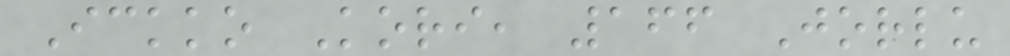Ickko Kori, 166 Jorlu
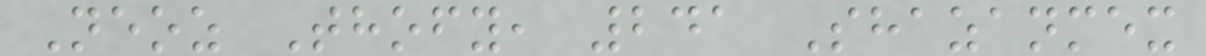Neoz Thofy, 241 Shazanmex
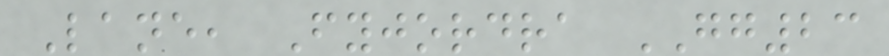Lane, Fyjordra GG23
